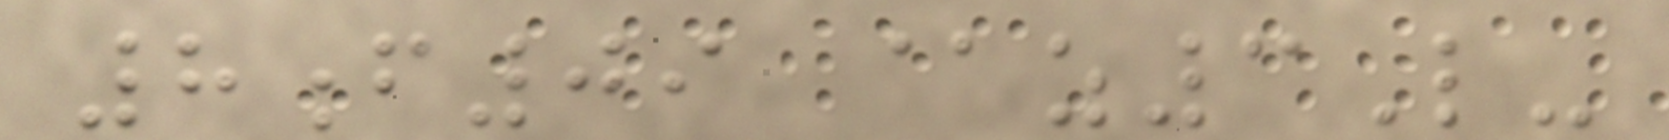8f09 @z3L-
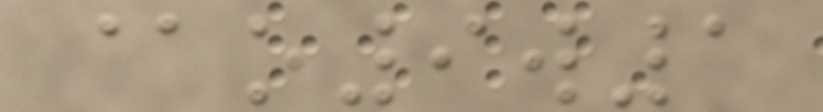@o9w1
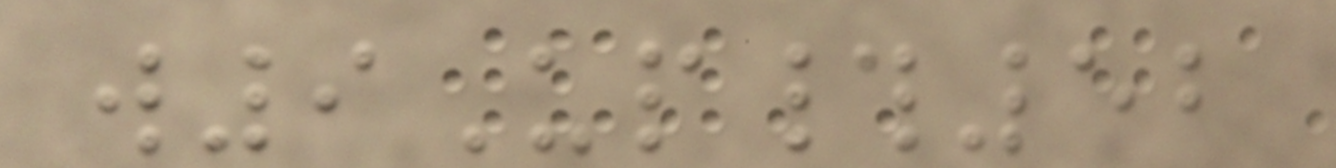w9Up#52
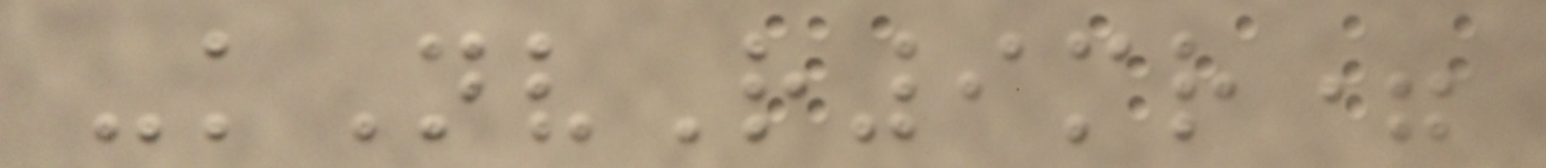-kNvR9mr=
